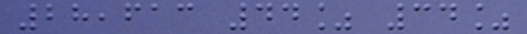28,613 44% 34%
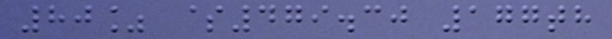80% $479.30 177th
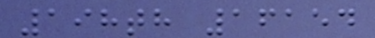198th 16154
